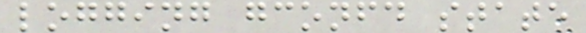logging gconfd state
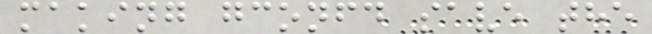making gconfd save the
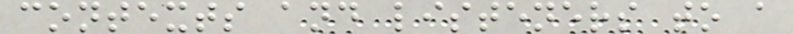contexts and listeners to a
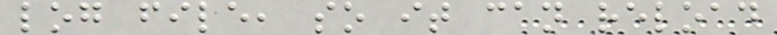log file, so it can reload
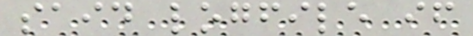said logfile if
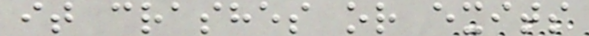it crashes or exits
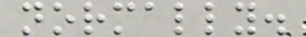normally.
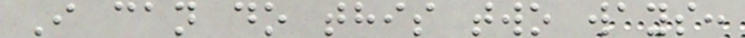I can do this two ways:
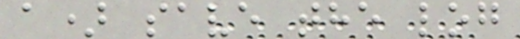a) save the log
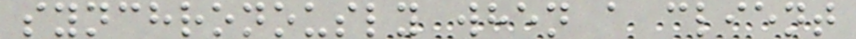synchronously when a client
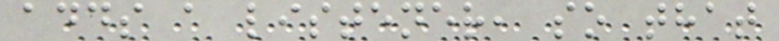adds a listener, so that
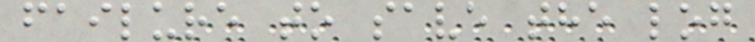failure to save the log
